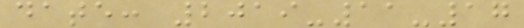date: 2019-11-17
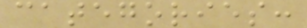categories:
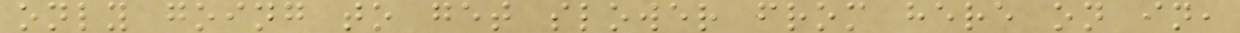only going to get slower from here on in,
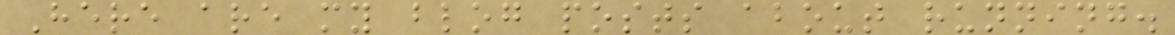Here are my blog posts about running.
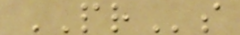PRs
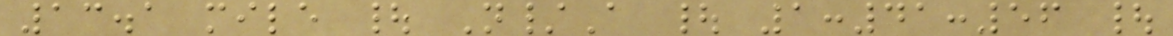13.1 mile | N/A | 1:41:56 |
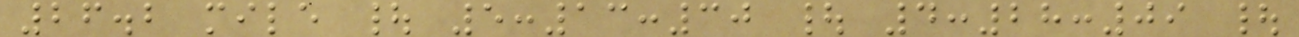26.2 mile | 5:13:30 | 4:28:09 |
